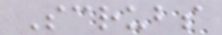Scrubs
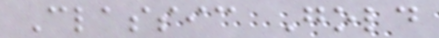Classic Gold
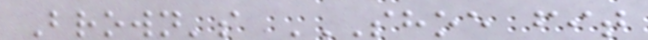Brown's SHOE FIT
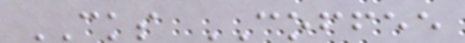CKS COFFEE
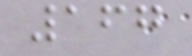167
